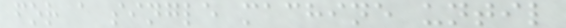for a single machine until
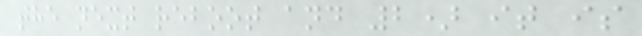the next reboot and 2) it is
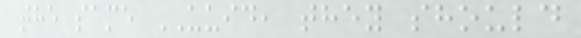the same UUID, they should
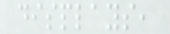displays,
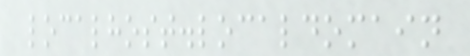localhost.localdomain
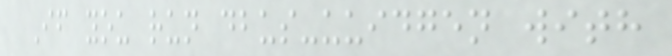If you run dbus-uuidgen with
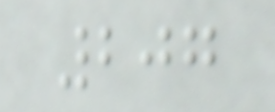207
